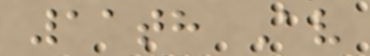11th Av
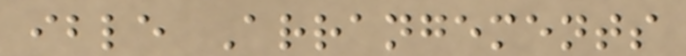ible Arrangements
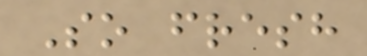So fresh
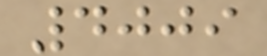4009
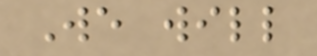We will
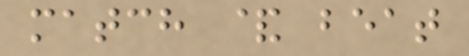match & beat
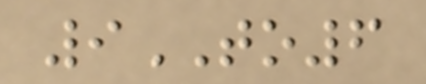9TO6
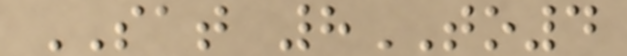SAT 8TO4
